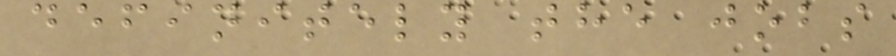definitely the jobs
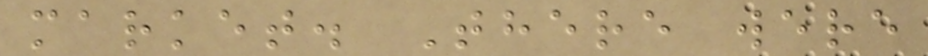market. There were
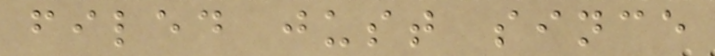filed just since
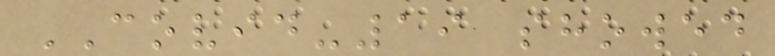COVID-19 showed
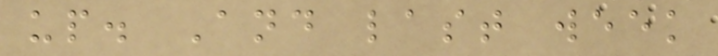up. And last week
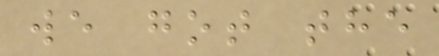we got the
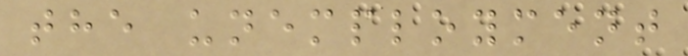the unemployment
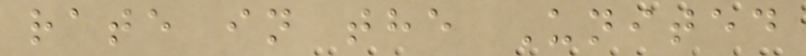rate in the United
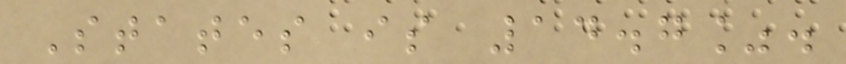States is 14.7%.
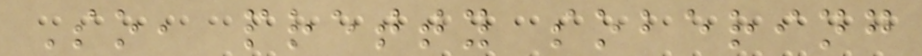So, pretty sobering
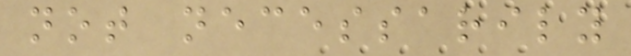not necessarily
